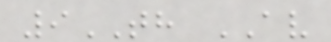9TH AV
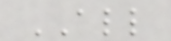ALL
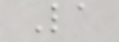La
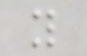y
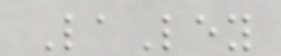LaLey
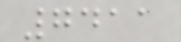7411
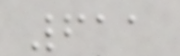611
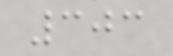303
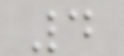4
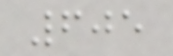605
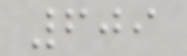609
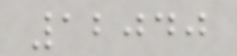12040
